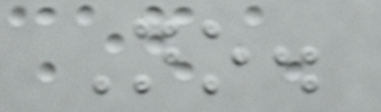No.
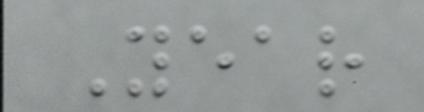Year
